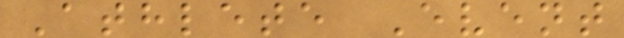Athlete Event
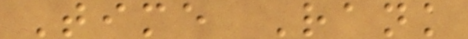Time Rank
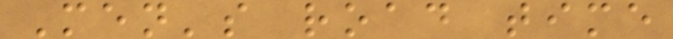Men's road time
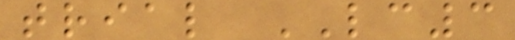trial LC3
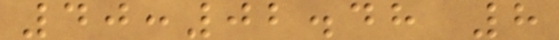40:02.48 8
